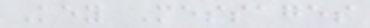Key Messages
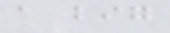a big
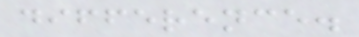difference.
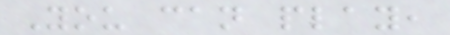You can play,
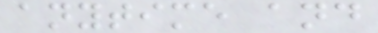anytime and
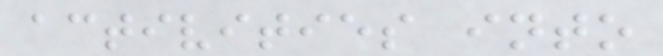activities into
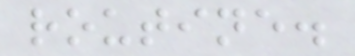routine.
